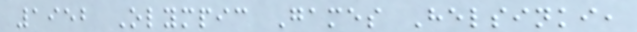1952 Olympic Games Helsinki,
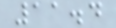11.4
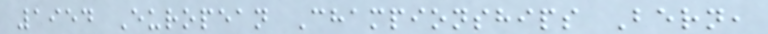1954 European Championships Bern,
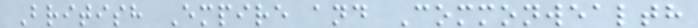British Empire and Commonwealth
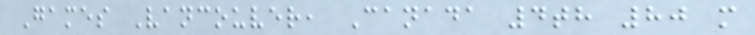Games Vancouver, Canada 4th 80 m
